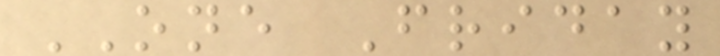ONE Friday
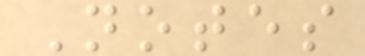Notes
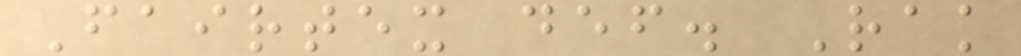Fairtex def. Rak
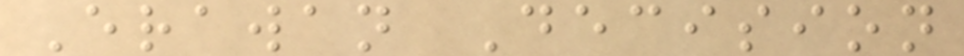Erawan Decision
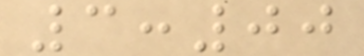3:00
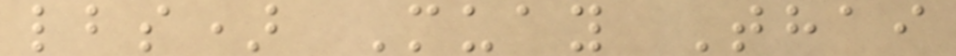lbs) Muay Thai
